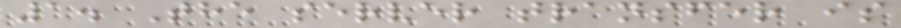1. The server transfer is
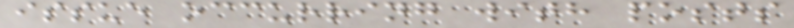issue occurring with posts
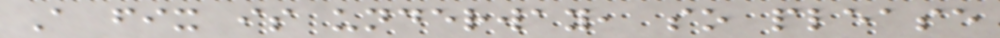A fix is underway, so please
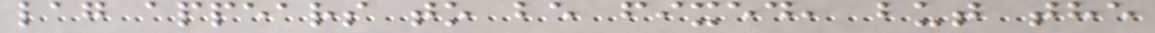lag appears to be fixed, but the
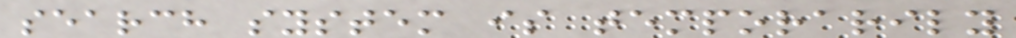search system is temporarily
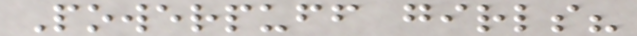Powerpuff girls?
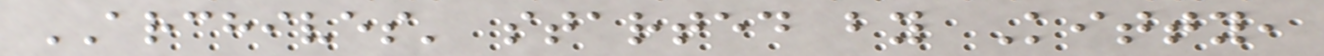ARCHIVES' started by Kitty,
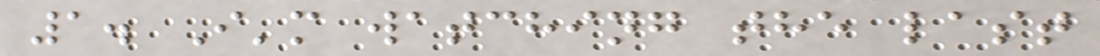1. I'm watching the last
